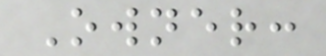Owner:
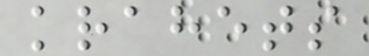krahets
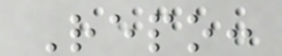Repo:
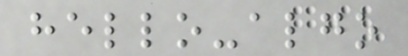hello-algo
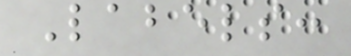Labels:
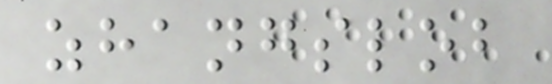zhangslob
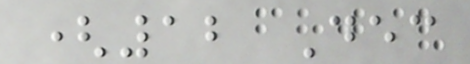(12 Dec
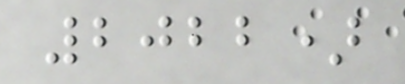2022)
